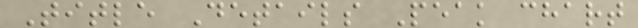Title Details Peak chart
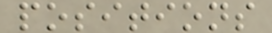positions
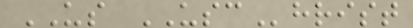US USChrist
